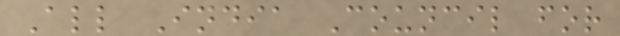All India Council for
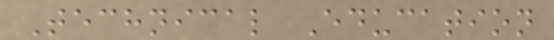Technical Education
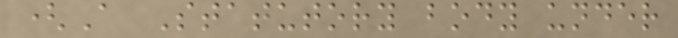(A Statutory body under
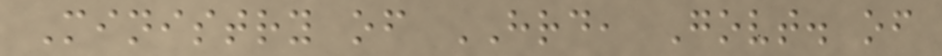Ministry of HRD, Govt. of
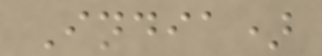India)
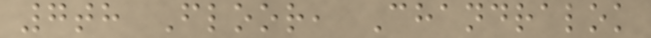7th Floor, Chandralok
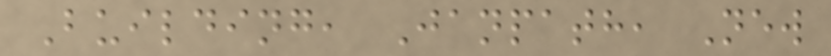Building, Janpath, New
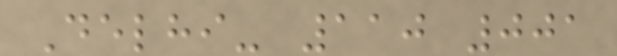Delhi- 110 001
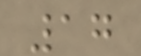17
